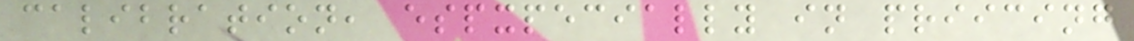calibration, espxpecially in priicing
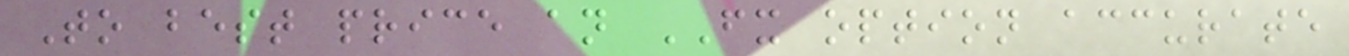To best price an FX option accurate
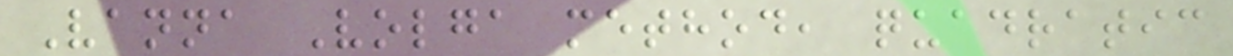Vanna Volga method, quadratic
